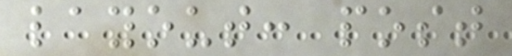layout: post
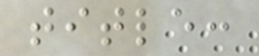title:
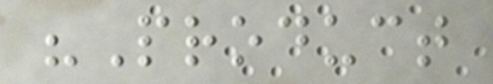"Product
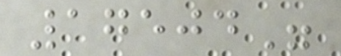17504"
